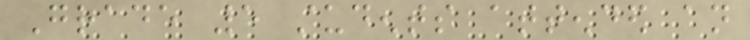Grade 5 students attended an
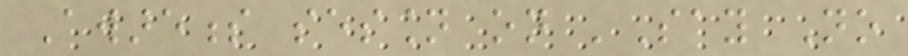Awareness session on 'Say No
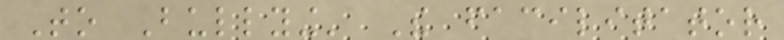To Bullying' The facilitator
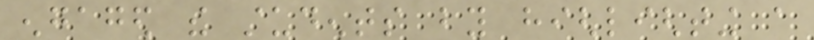engaged the students by highlighting a
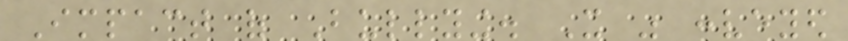Impact of Bullying. It was conveyed
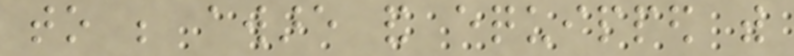to be aware and equipped with
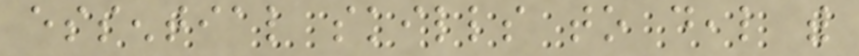essential skills to deal with
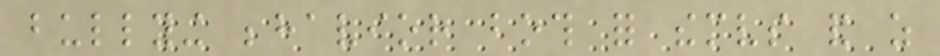bullying behavior both for themselves and as
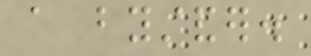a bystander.
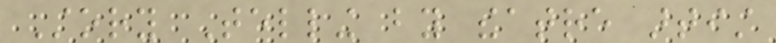Story Telling by theatre artist
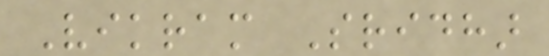Vikram Sridhar
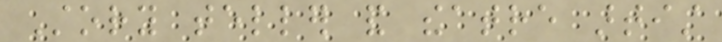Story teller and theatre artist
